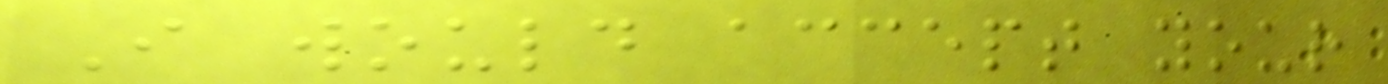I would accept your
